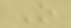O
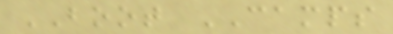BOOT CAMPS
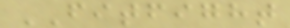FITFIGHT
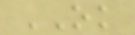OK
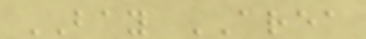BAY AREA
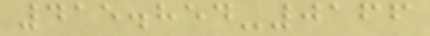415.854-0166
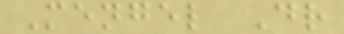Mengel Dr
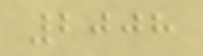2008
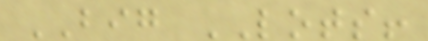BIG LOTS!
